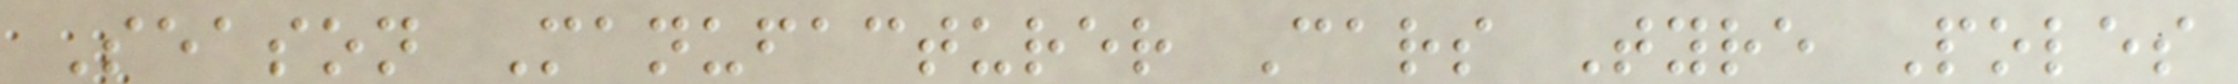Season Manufacturer Cars Tyre Poles
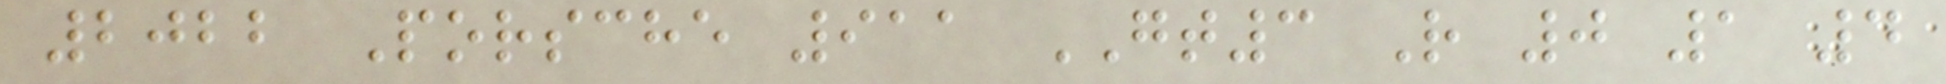2022 Porsche 911 GT3 R 0 1 4
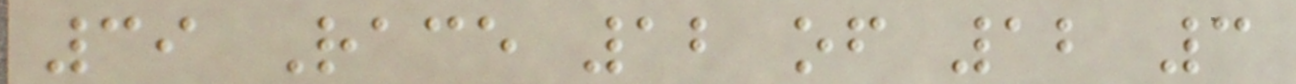39 Race 12 of 12 3
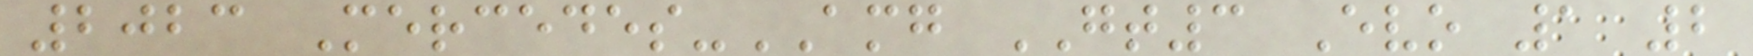2023 Mercedes-AMG GT3 Evo 1 2
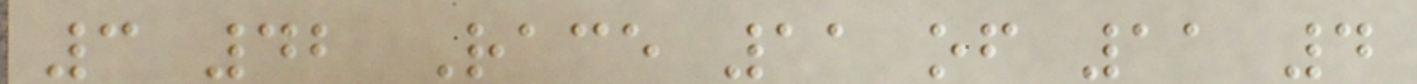3 42 Race 11 of 11 4
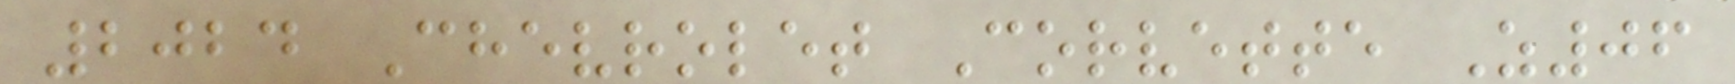2024 Chevrolet Corvette Z06
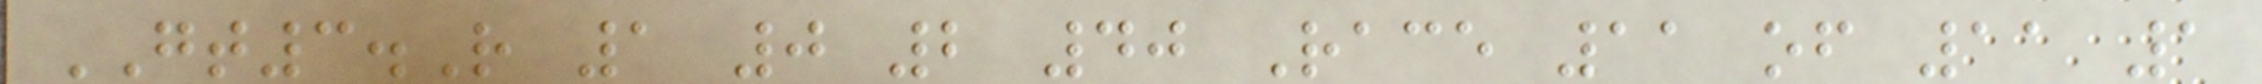GT3.R 1 0 2 40 Race 11 of 11 1
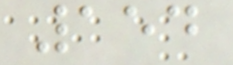154
